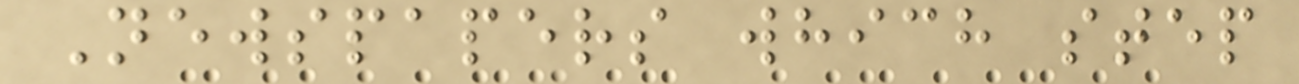Newspapers which step
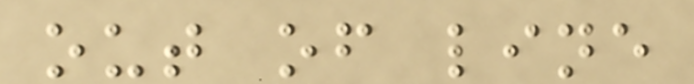out of line
